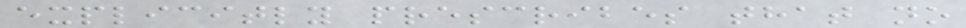explicitly prescribes that no
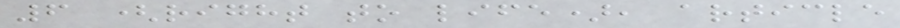6 (right to life), article
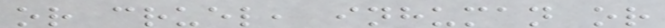or cruel, inhuman or
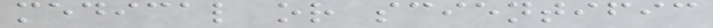medical or scientific
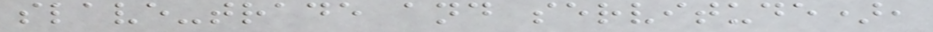slave-trade and servitude),
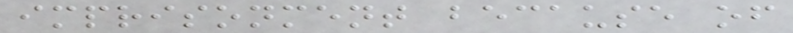imprisonment because of
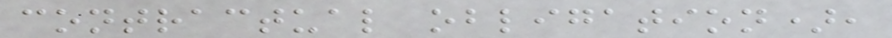contractual obligation),
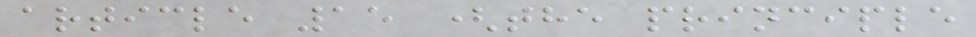article 15 (the principle
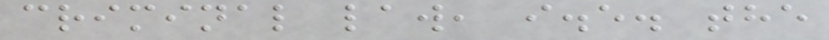criminal law, i.e. the
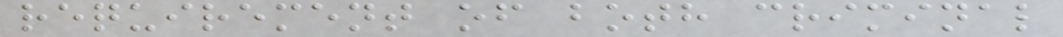requirement of both criminal
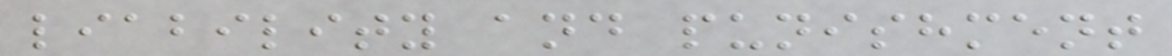liability and punishment
